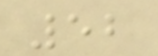52
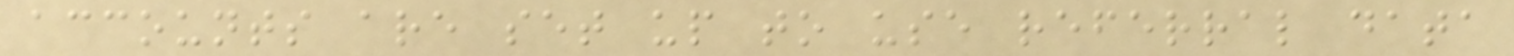accounts are set up to use referral data
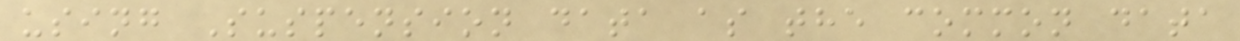using Suspension data as the common data
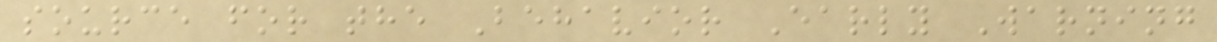source for the Behavior Early Warning
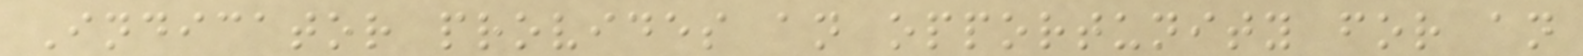Indicator provides an opportunity for an
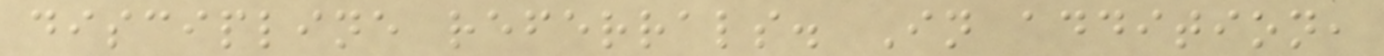discipline referrals. In addition,
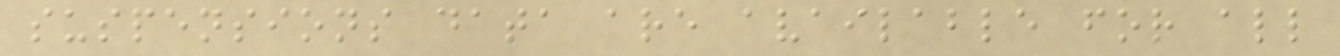suspensions data are available for all
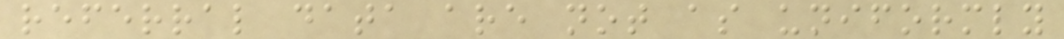referral data are not as uniformly
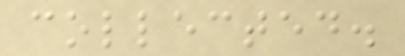collected.
